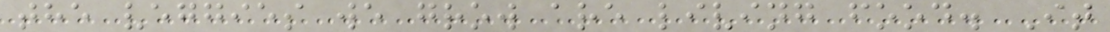the veggies we grow are living food. It
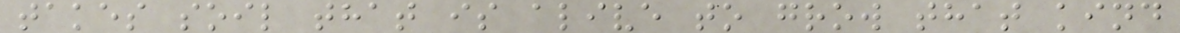takes soil that is alive to grow that kind
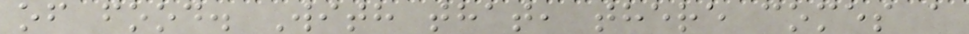of food. With that, there comes a
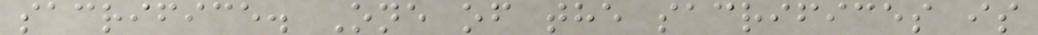sacrifice. One of the sacrifices is
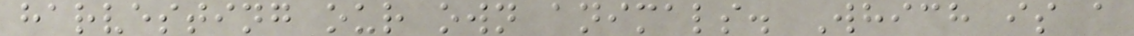harvesting our own animals. Which is a
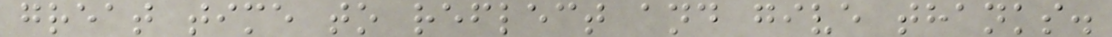great time to reflect and give thanks.
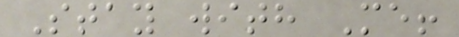Stay with Me!
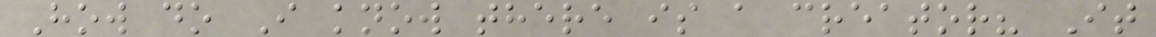How do I know there is a creator? It
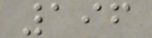196
